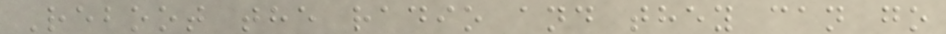Reboot the radio and they can go
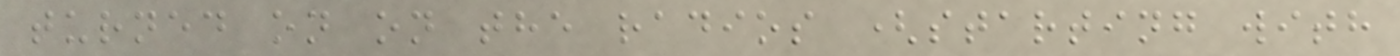turned on on the radios (starting with
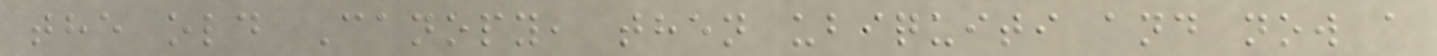the old Canopy, then ubiquiti and now a
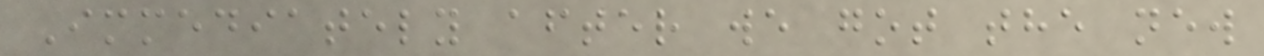Immediately after we got the new
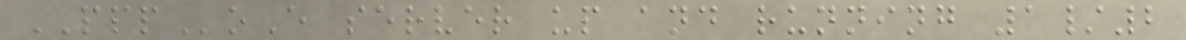PPPoE server up and running 1/2
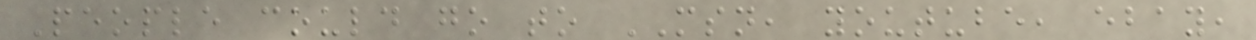People could go to MSN, youtube, ebay,
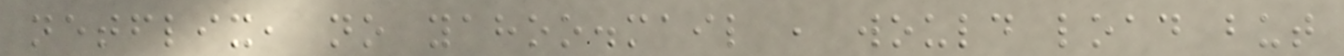netflix, no yahoo.mail , would load but
